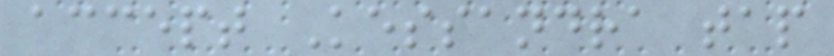accept Kessandra tap
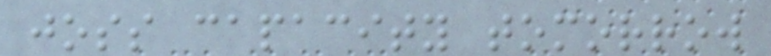joss capacity tomorrow
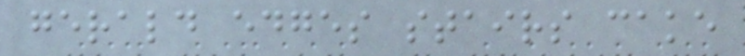gerald edges stairs cake
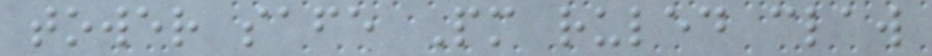tower safe Pm ruled claw
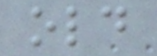old
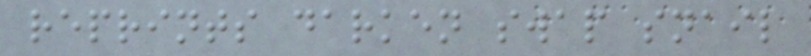reprints darken swap snail
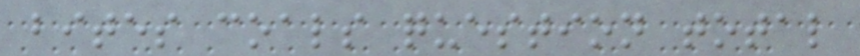bites coals question total
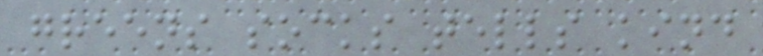greens socks tells kind
